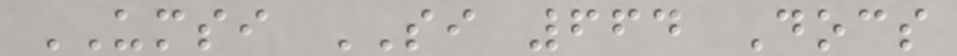UMSI SI 664 Docs
